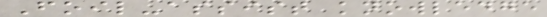Foil-assist knowledge
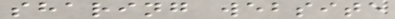sharing website
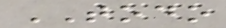TODO
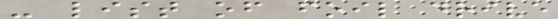- list of foil drive
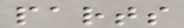parts
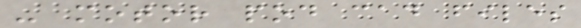- motor pod cad files
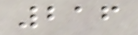216
